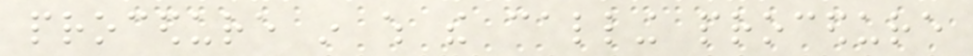procedure in which the calling procedure
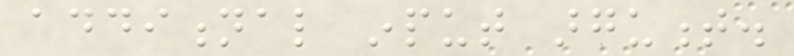additional input argument.
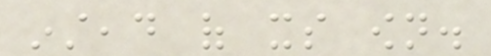instead of its own.
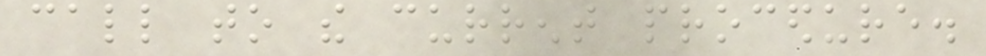call to the current procedure.
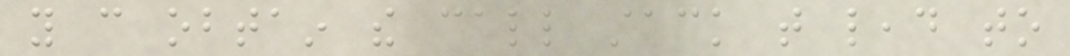you can obtain the call stack that lead to
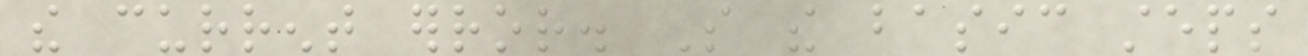the current error. So the basic steps
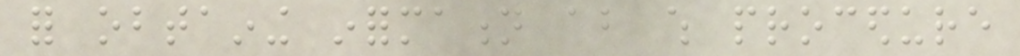for obtaining information about which procedure
